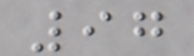97
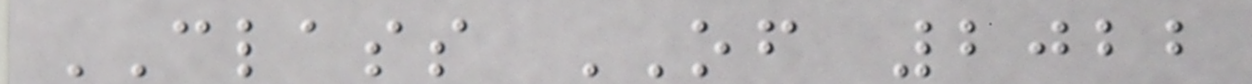CLASS OF 2022
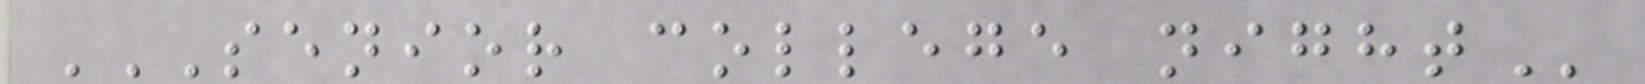SENIOR COLLEGE NIGHT
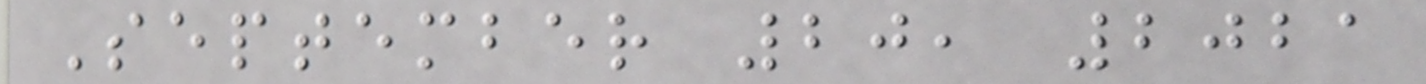September 20, 2021
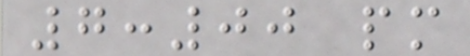7:00 pm
